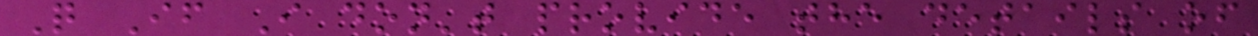Q If I don't provide the details of
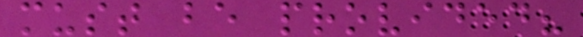must be provided?
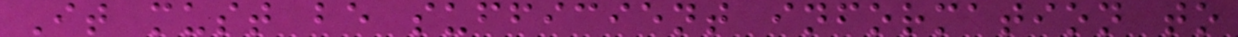It must be sufficient information to
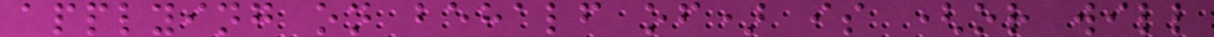applying on behalf of) is (or will
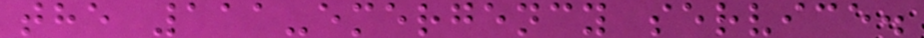the 111-emergency service.
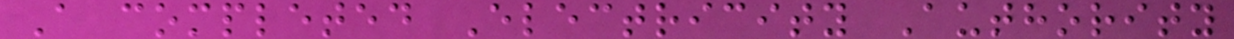A completed Electricity Authority
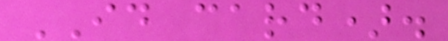ID card).
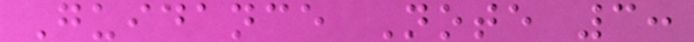Guidance Note 3:
